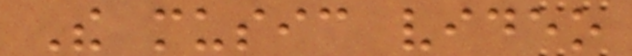The music video
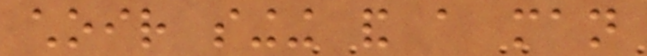choir singing and a man
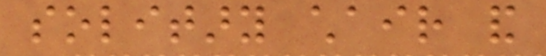solitary chair and
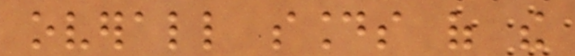overall sounds of the
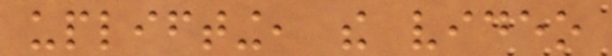uplifting, the video
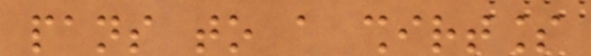pans to a shirtless
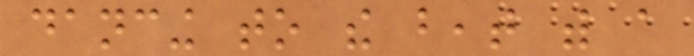dancing to the beat with a
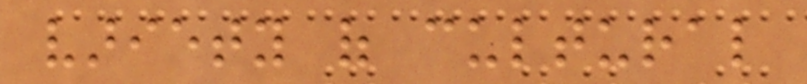variety of cultural
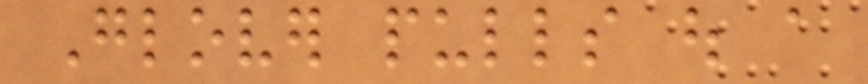Glover pulls out a
